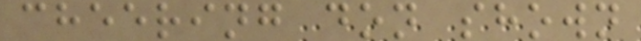cheering don shown
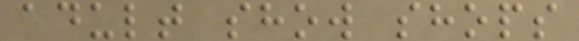adult show shops
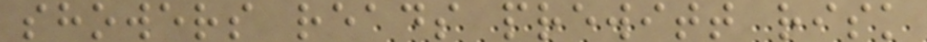showers reads prewitt risk
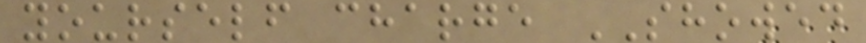yourself charge SHOWED
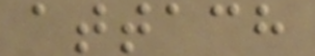attach
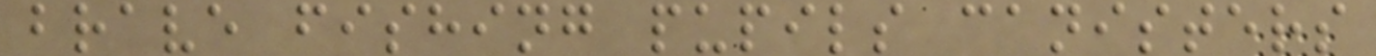brave fishing pupils canisters
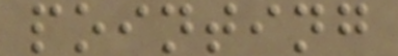pointing
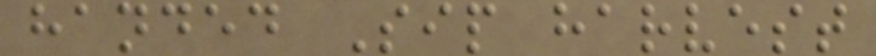handed Sip harvest
